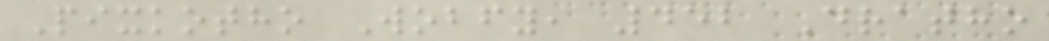Pixkotho Wobfy, 452 Dratho
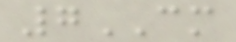7CM
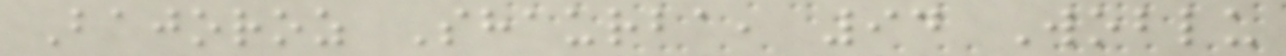Bajoroz Shaurba, 94 Woblu
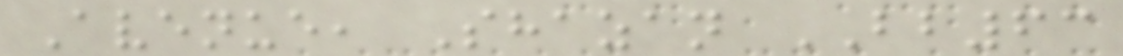Avenue, Shazan BB63
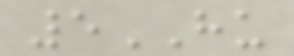5HU
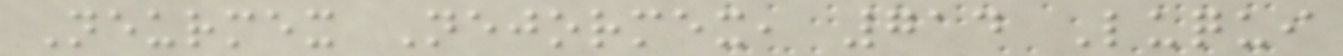Neurmex Nejormex, 714 Luqui
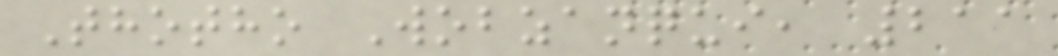Thotho Wobzanqui, 211
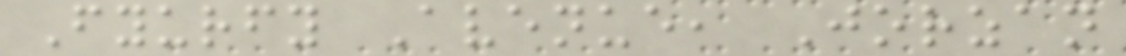Fyurfy Avenue, Jorzan
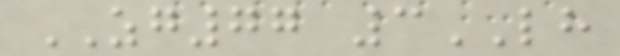ZG77 3LH
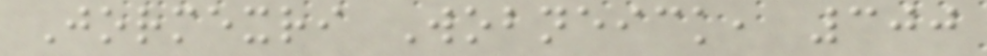Jormexri Wobneick, 300
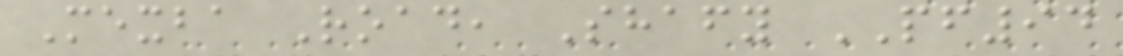Mexba Road, Shafy PF94
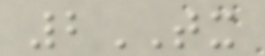2TX
